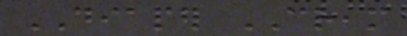DIAPER CREAM
